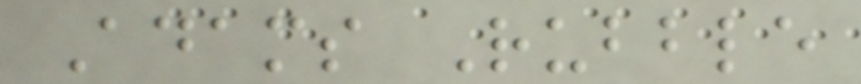Adams Rubble
